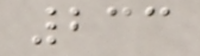233
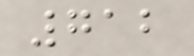712
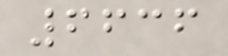6636
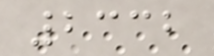2332
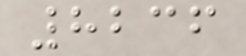8236
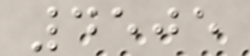4505
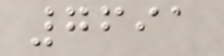7691
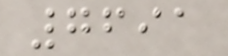7691
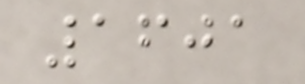1601
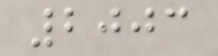2003
